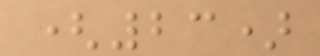(23)
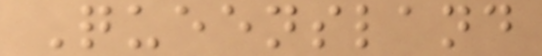Queensland
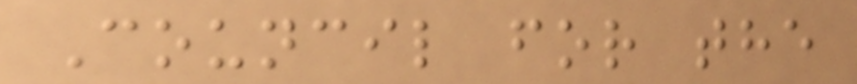Council for the
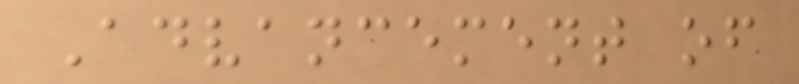Advancement of
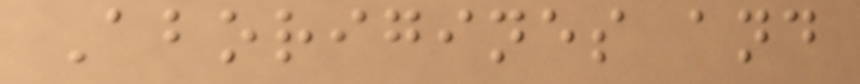Aborigines and
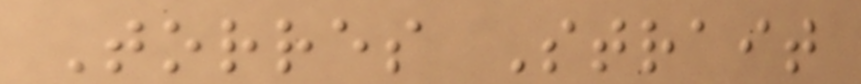Torres Strait
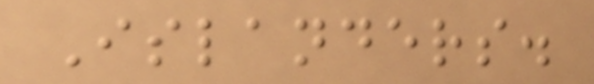Islanders.
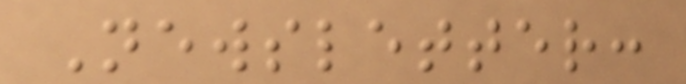Newsletter:
